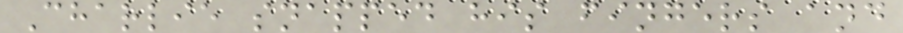Charlie snapped his fingers and
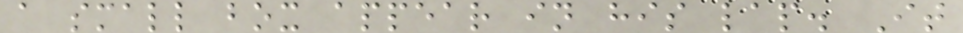a small box appear in his lap. It
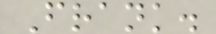Frank.
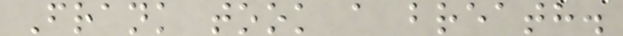Frank took a breath.
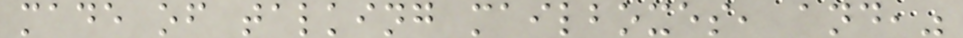made of talking mailboxes, and,"
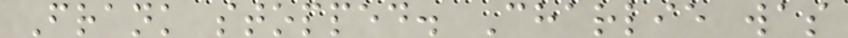Frank stopped. Charlie was
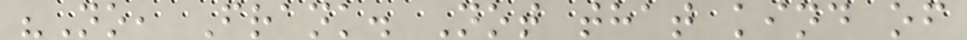"No, Frank. Not that kind of
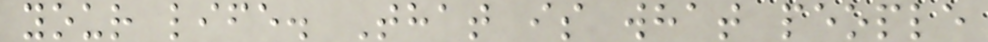your life. That is what people
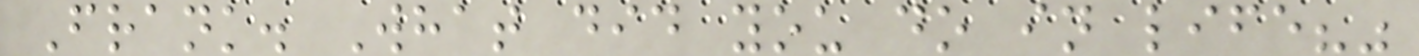Frank. What did you do in life?"
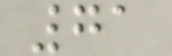71
